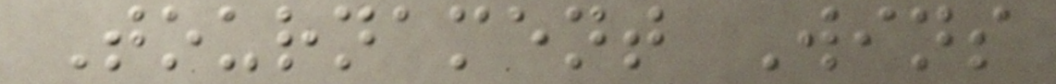Tournament Wins
